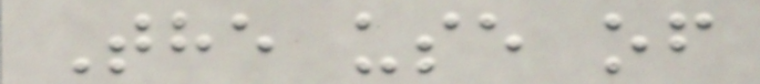The use of
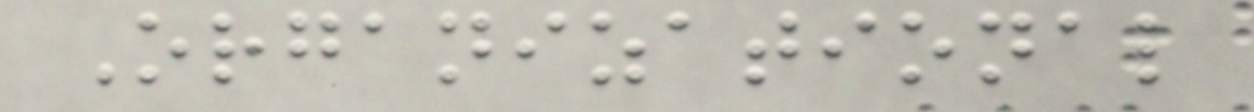Organizational
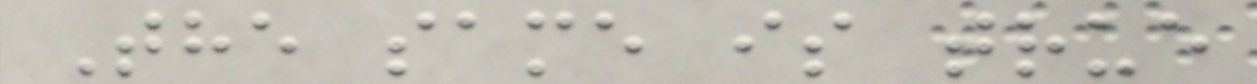The same is true
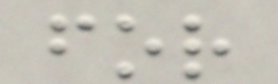for
